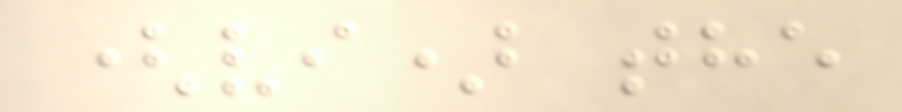(vi) the
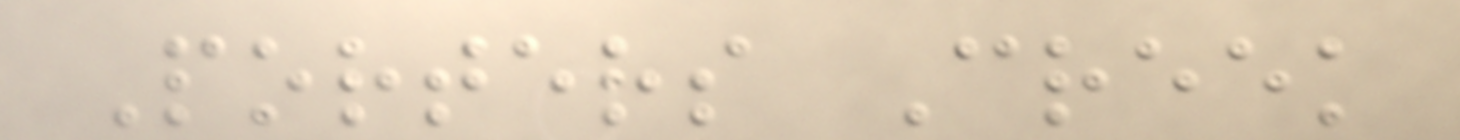Porters Creek
